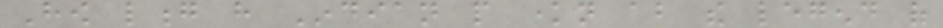How long have Indian people known about the legend of
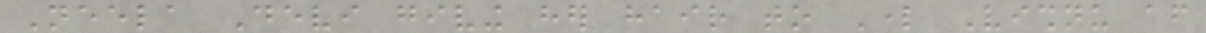Neela Devi giving her hair to Lord Vishnu after
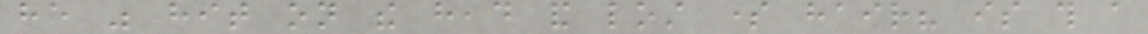he was hit on the head and lost some hair? is this a
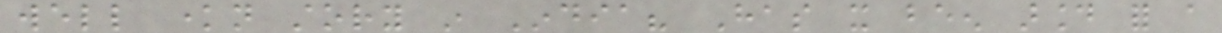well known story in India? Has it been around for a
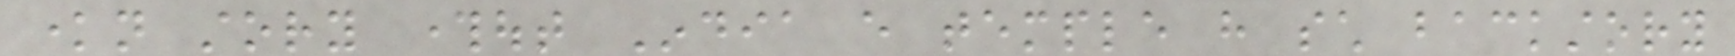known story throughout India every temple have such backstory
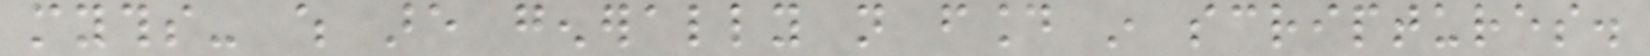myths- which are generally not found in scriptures.
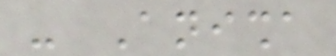- Anisha
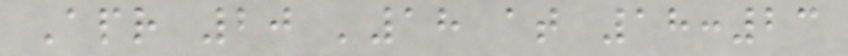Apr 20 '18 at 18:23
